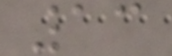13
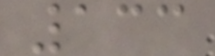133
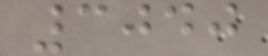3040
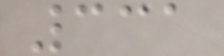331
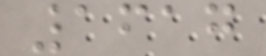1617
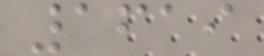1619
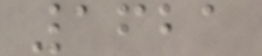1621
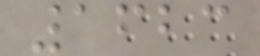1623
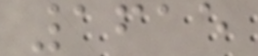1615
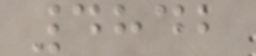4842
